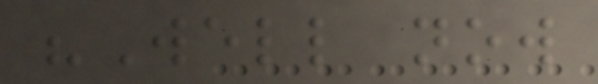"Well now
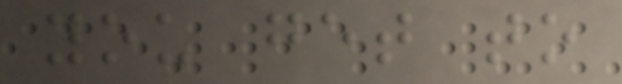you get to
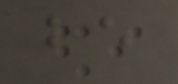be
